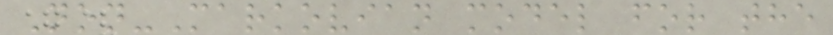Non-Markovian model for the
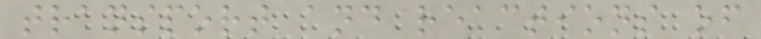transport and reactions of
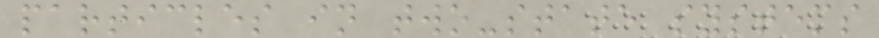particles in two-state systems
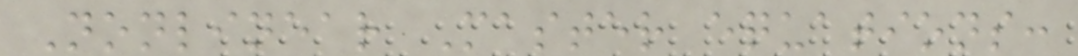Nonlinear Master equations:
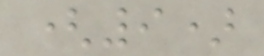(9)
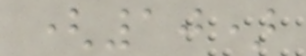(10)
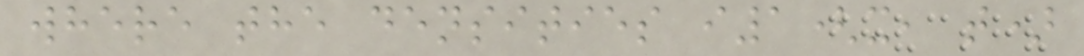where the densities i1(x, t)
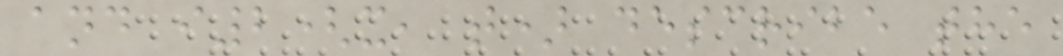and i2(x, t) describe the
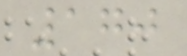170
